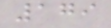179
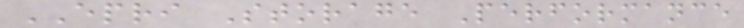EPRI Storage Performance
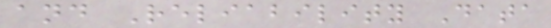and Reliability Data
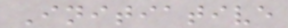Initiative
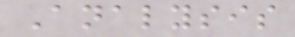Analysis
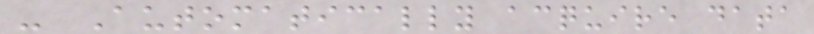- Automatically acquire data
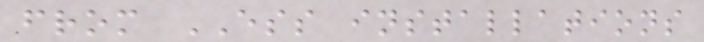from ESS installations
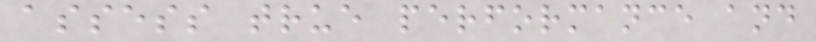assess true performance and
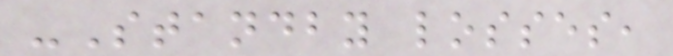-Standby losses,
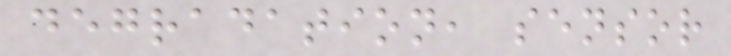degradation, sensor
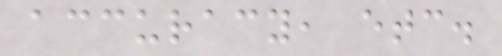accuracy, etc.
